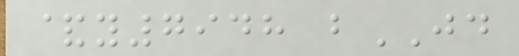&y7948 bJD
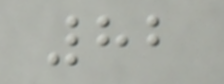82
